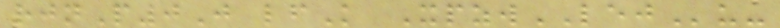rjnP0J lfK XpzwLEJu-
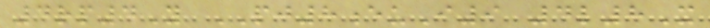4rp4Y PJ8euI9 4l8X
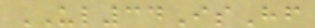UL34IsHf
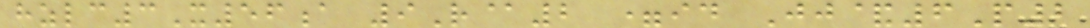hzlc3X56a 9R@2 =id Jj&6P2
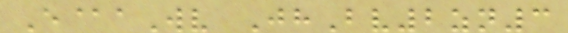E@aWv JhBv2zn3
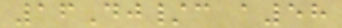16Dj/c a58
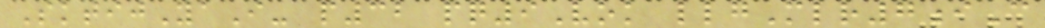SktijYaI- p32 pq9Vok llgMlr7iC
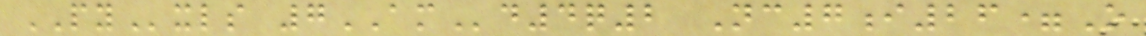PYxls 7AMd4q2 Nc7i26=O
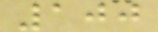100
